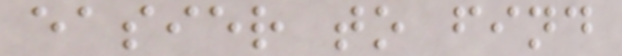easier to find
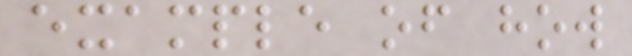example of how
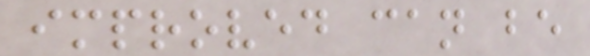improved can be
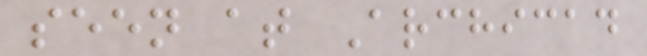seen at Archicad
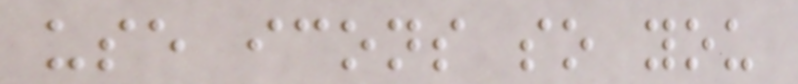use icons so you
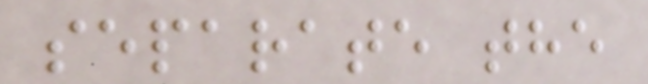separate the
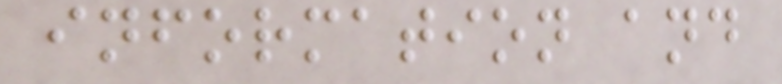information and
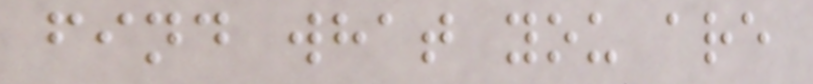find what you are
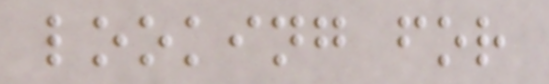looking for
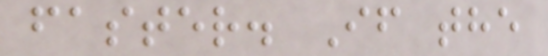faster. If the
